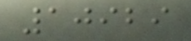10929
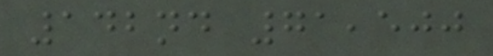142nd 71,500
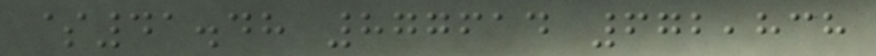$41.48 877614 672,838
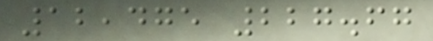12,475 227.67
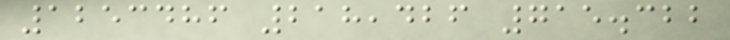1253486 218,426 715.322
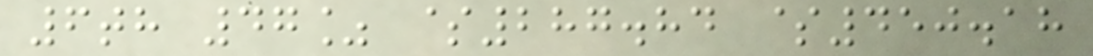6th 47% $287.84 $450.18
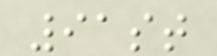91st
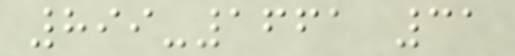899-1661 31
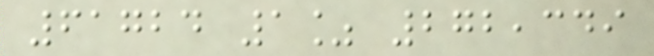61724 1% 272,349
